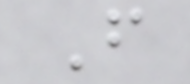From
